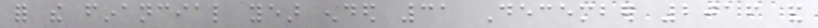for the financial year ended 31 December 2016 and
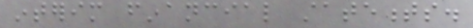interim financial statements.
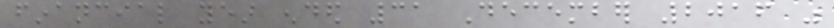financial year ended 31 December 2016 was
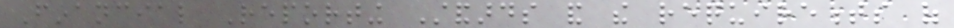Financial Reporting Standards and the requirements of
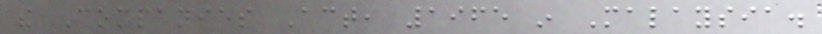the Companies Act, 1965 in Malaysia.
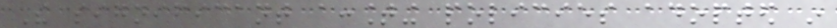The significant accounting policies adopted in
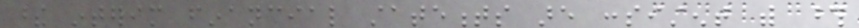these interim financial statements are consistent with those
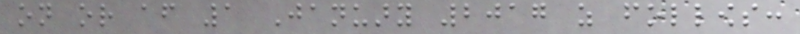on or after 1 January 2017 as follows:
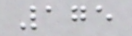175
